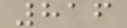816
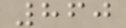860
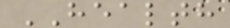HEALTH
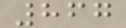867
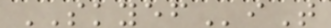SKYEFiT
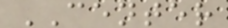CENTER
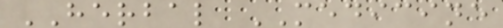HERBAL MEDICINE
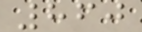860
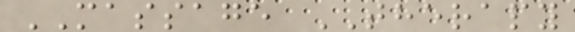MASSAGE THERAPY
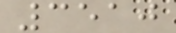3510
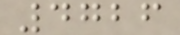4726
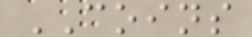COINS
